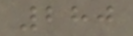280
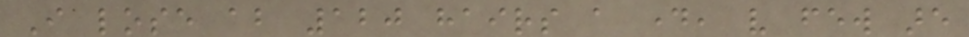I lose about 120 hairs a day, very few are
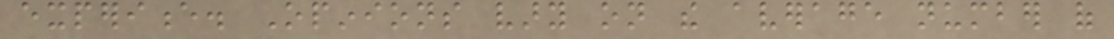experience. Opinions vary on the average number of
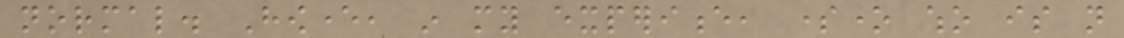normal. However, in my experience, someone who is not
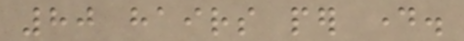80 hairs per day.
